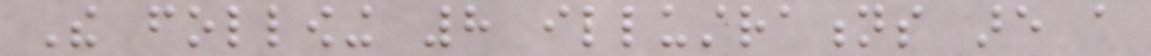The following 8 illustrations are a
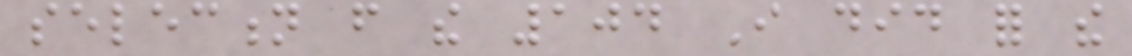selection from the 104 I did for the
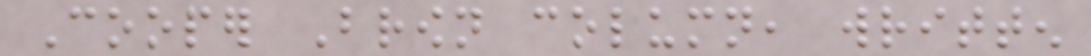Cooper Brown column, written
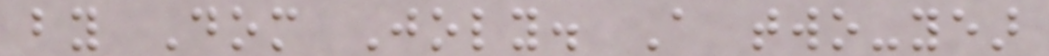by Dom Joly. A two-year
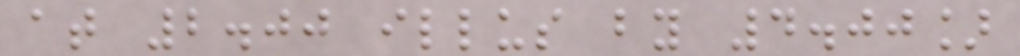at 2.00 illus by 4.00]
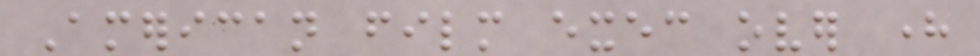American film exec over here
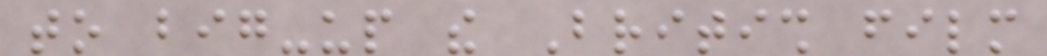to big-up the British film
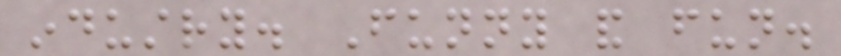industry. Funny and fun.
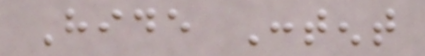Hide Content
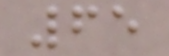65
